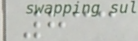833
